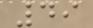49
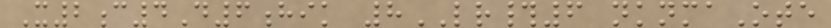X2c4D6hik 8LR#6 nknmaOte
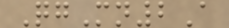QgMn2A
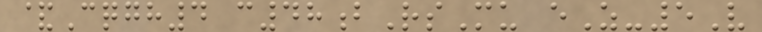&Cqgh4 c48bRsMu eZ-5V
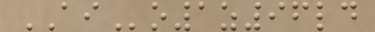AIo1z96ld
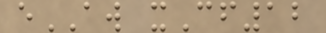eAW xCf12
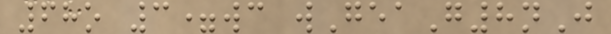68o 3=wc wGeaG8nJ
